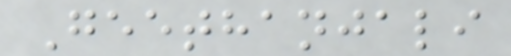Geethanjali
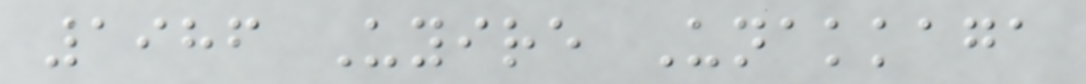1986 Uyire Unakkaga
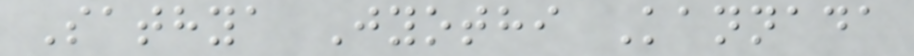Sathya Jyothi Kannada
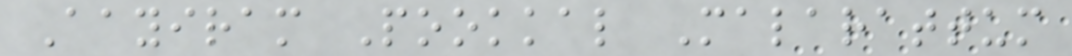Aayiram Pookkal Malarattum
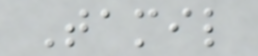Tamil
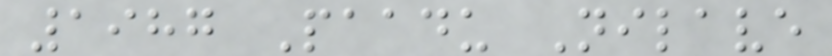1987 Paadu Nilave
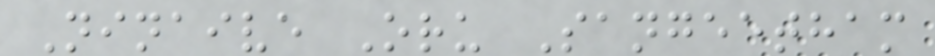Ninaive Oru Sangeetham
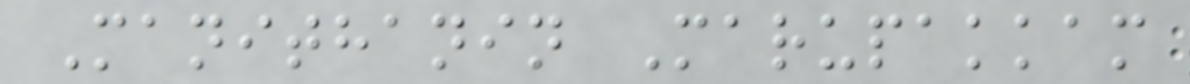Manithanin Marupakkam
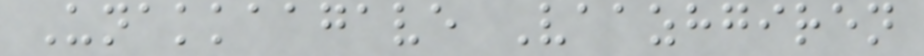Unakkaagave Vaazhgiren
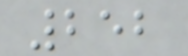252
